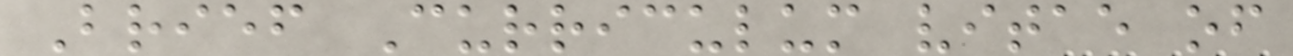Brief Curriculum vitae of
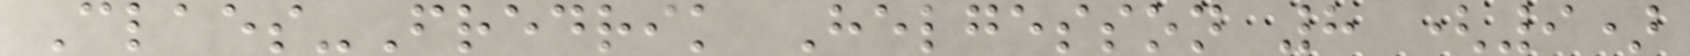Claes-Fredrik Helgesson 8 (9)
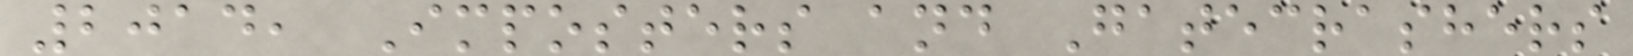2014, Imposters and Gatecrashers
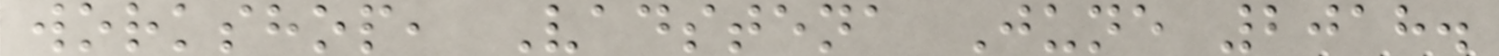workshop, Vadstena June 2018.
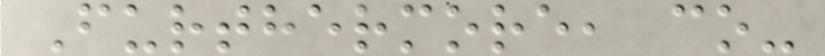Furthermore, co-
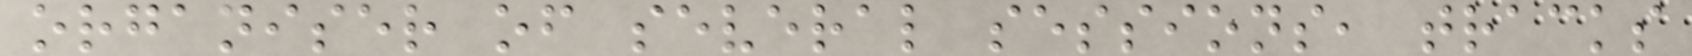organiser of several sessions, tracks
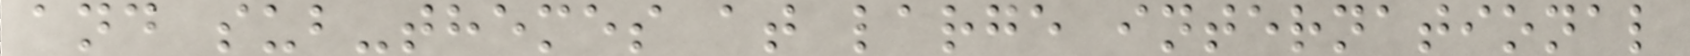and sub-themes at large international
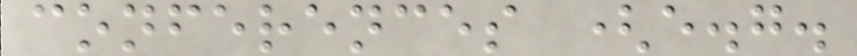conferences (e.g.
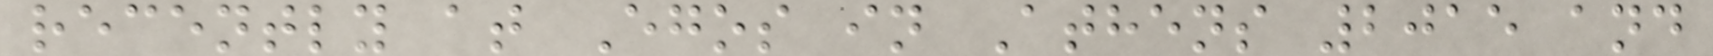recently at Egos in Athens 2015 and
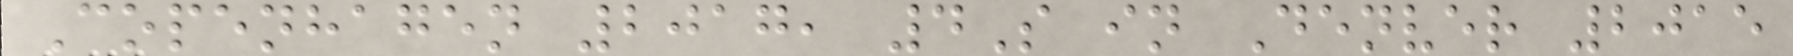Copenhagen 2017, 4S in Denver 2015
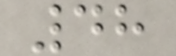48
